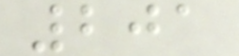201
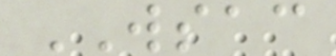WSAC
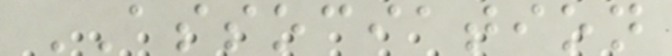ASSOCIATION
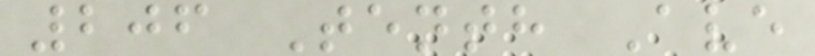206 Tenth Ave
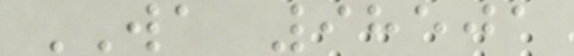WA 98501
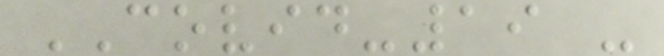COVID-19 -
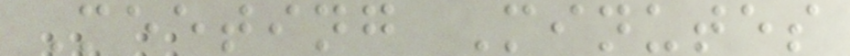Meeting Minutes
